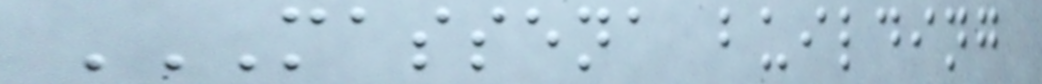MASSENA BUILDING
